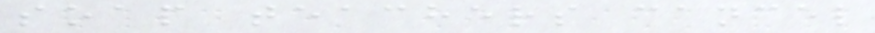soap teachers cancel
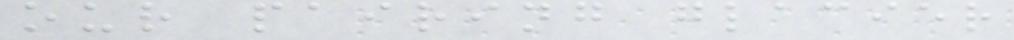our pairing glacier
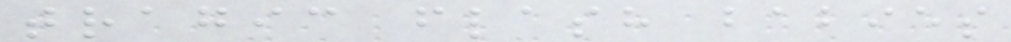tragic flash babies
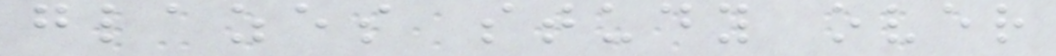glazes study over
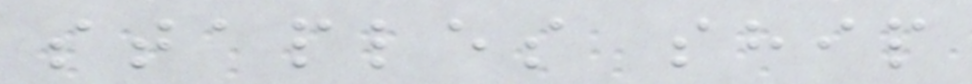staples ship
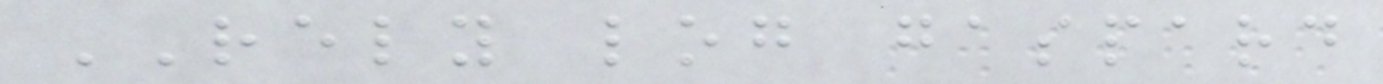RELY log gaspard
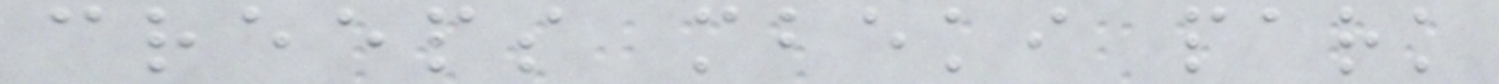creeps mbeki park
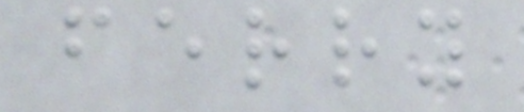ferry
